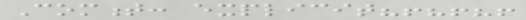Comment: explicit?!?!?!
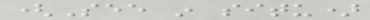(See in situ)
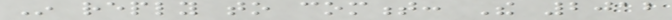In reply to comment: The 2012
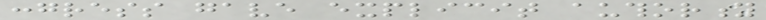congress gave explicit authority
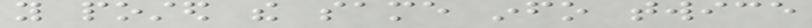you posted the same info twice
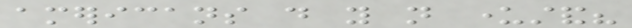americans do you not understand?
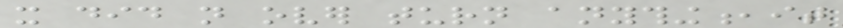it did not over turn anything,it
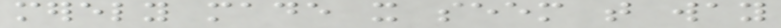merely made it seem that way
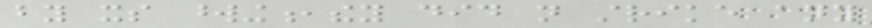by its wording,they did not strike any
